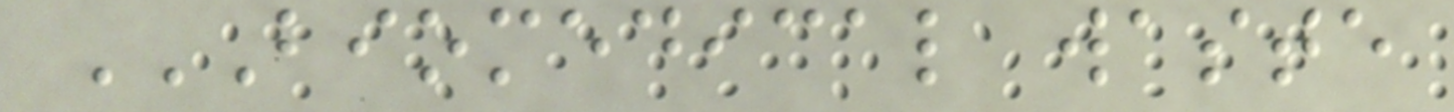BIOMEDICAL WASTE
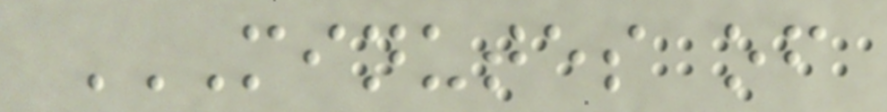MINUTES OF
